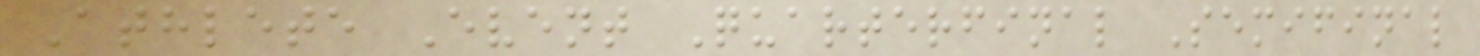Athlete Event Quarterfinal Semifinal
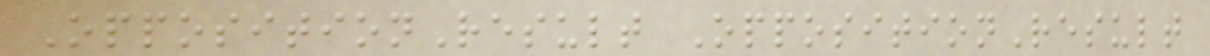OppositionResult OppositionResult
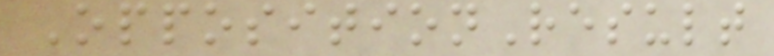OppositionResult
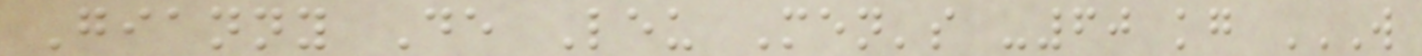Gianny De Leu Men's -60 kg W
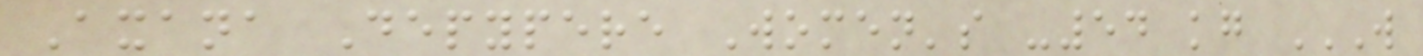Axana Depypere Women's -54 kg W
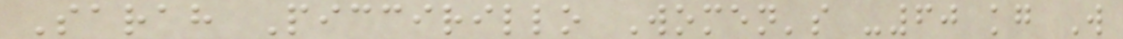Sarah Piccirillo Women's -60 kg W
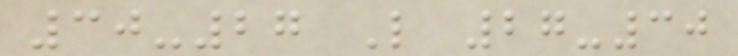30-27 L 27-30
